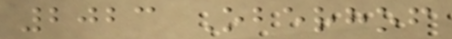2023 Oberhof
